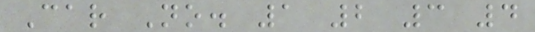Car No. 1 2 3 4
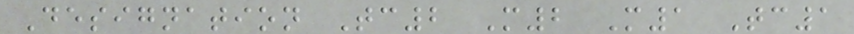Designation Tc2 M2 M1 Tc1
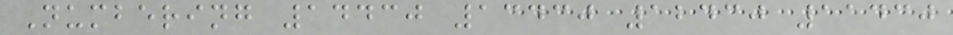Numbering 14430 13430 12430 11430
